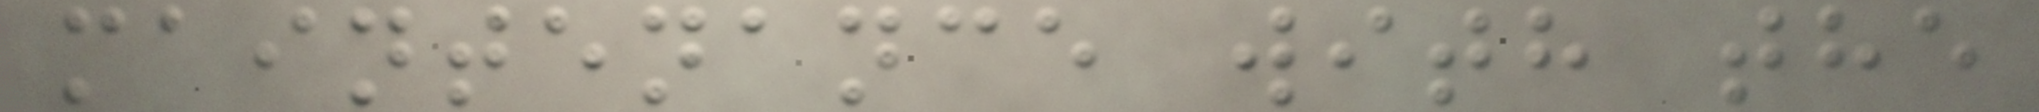maintenance with the
